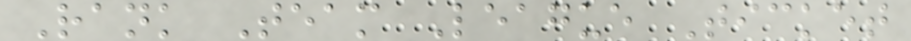Rank Team League Ticket
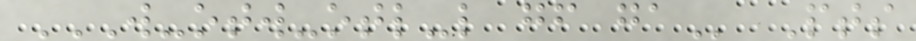W-OTW-OTL-L GF GA Pts
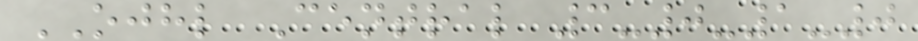OJHL Central 3-0-1-0
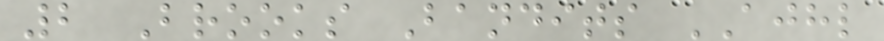2 Brooks Bandits AJHL
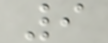9
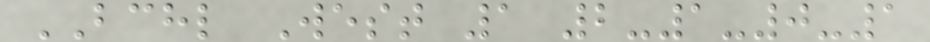BCHL West 1 2-1-0-1
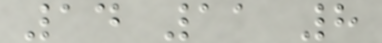14 11 8
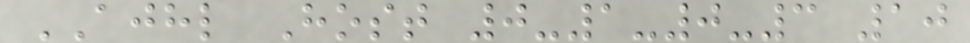AJHL Host 0-1-0-3 10
